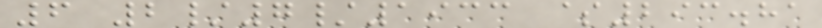6 2/7/1933 $293.81
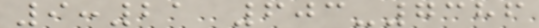9:21 603-7386
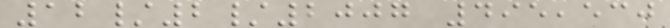12/2/2007 495,530
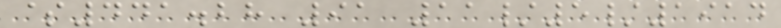$441.28 91 11/5/1914
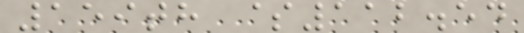159th $112.54
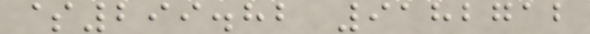$299.82 9182712
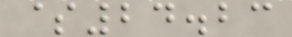$24.23
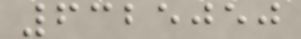6325050
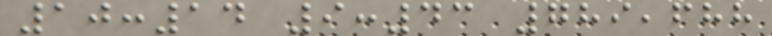10:14 9:43 789,688
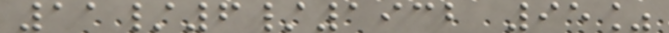11/6/1932 95%
